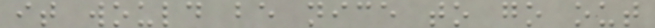it would be nice to go out
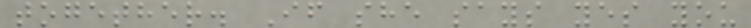together. If she says yes you
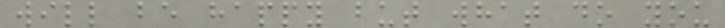will be happy but what do you
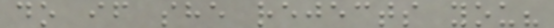do if she rejects you?
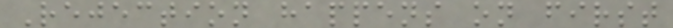Rejection happens on first
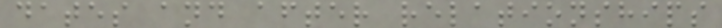dates and after relationships
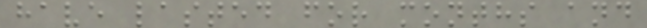have lasted for months and
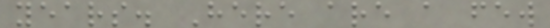years. Here are a few
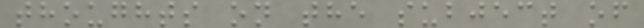thoughts on the subject of
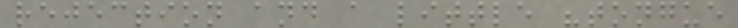rejection and a little "tongue
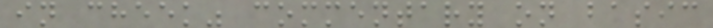in cheek" commentary on basic
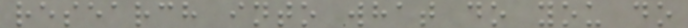research into what do you do
